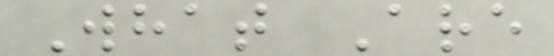What Are
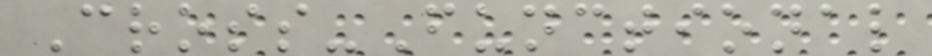Cross-Functional
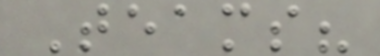Teams?
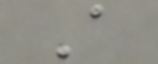A
